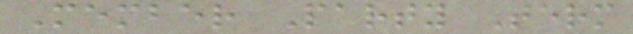Member Party Term
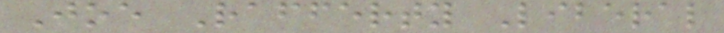Joe Rafferty Liberal
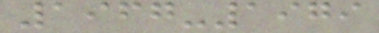1967-1979
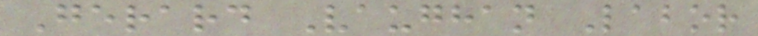Gerard Vaughan Labor
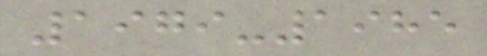1979-1985
